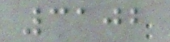3102
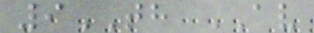9TH AV
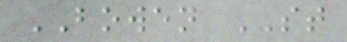BOWEN ST
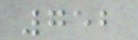752
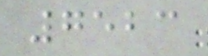7523
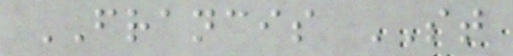FRANCIS ST
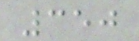350
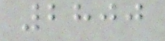2800
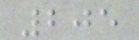205
